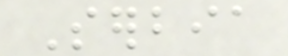Serbia
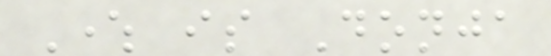Where is Donja
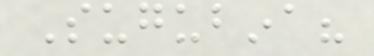Sugubina?
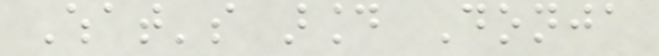What's around Donja
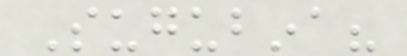Sugubina?
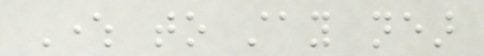Where to stay near
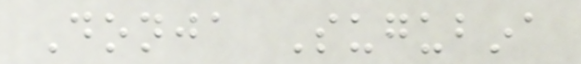Donja Sugubina
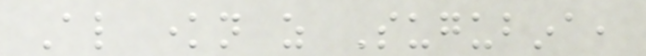Also known as Sugubina,
